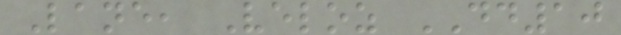Lane, Veloz DD10
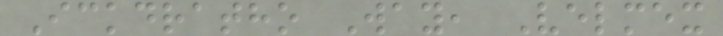Ickdratho Way, Velmex
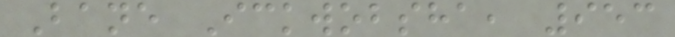Bane Ickwobsha, 953
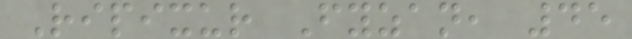Ripixur Fyzan, 45
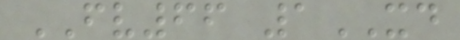FV66 1XD
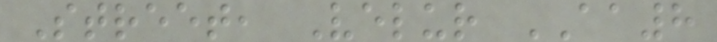Street, Velur AA8
